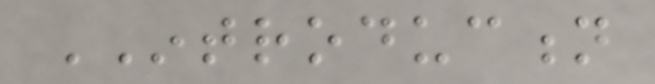INTRODUCTION
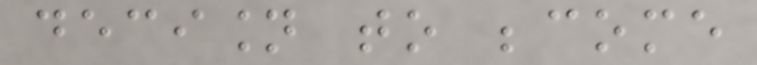decision to become
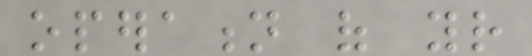operation of your
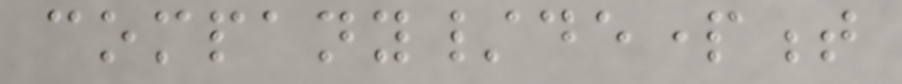company/department
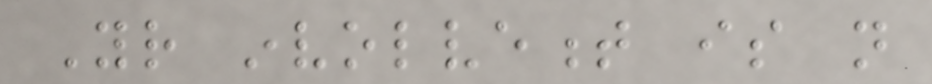Your involvement is not
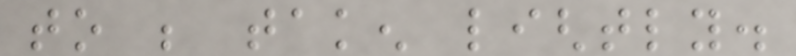to be taken lightly.
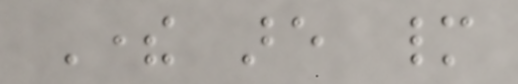There are many
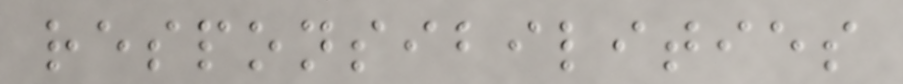responsibilities
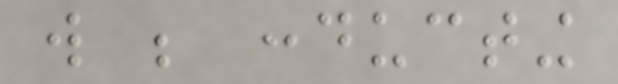will be conducting
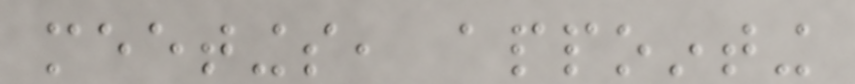meetings, appointing
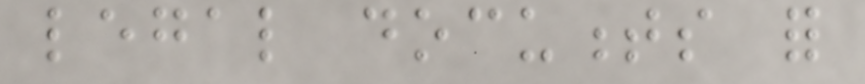legal documents for
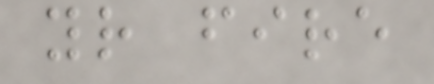your fire
